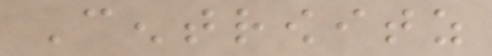Centrowitz
